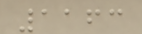1163
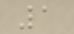1
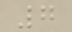7
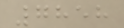7858
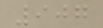907
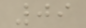09
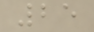25
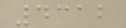4312
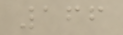166
